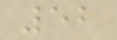52
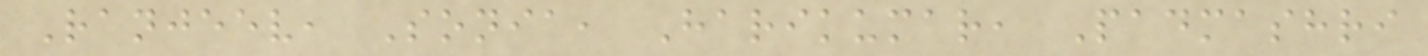Ranjeev, Sonia, Harikumar, Padmashri
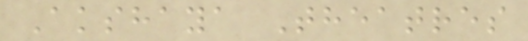Akshaya Theatres
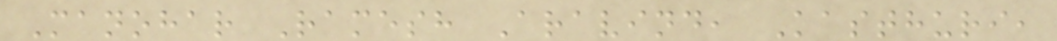Manohar Ramesh Aravind, Kasthuri,
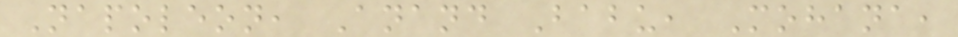Napoleon, Anand Babu, Mohana,
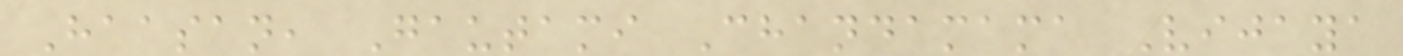Haasan, Gautami Chandamama Vijaya
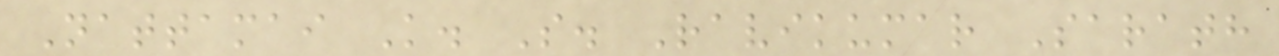Nattamai K. S. Ravikumar Sarath
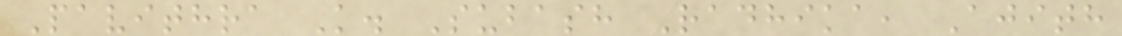Pavithra K. Subash Radhika, Ajith
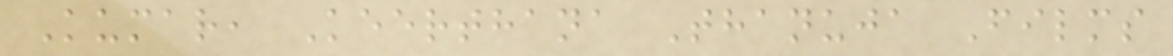Kumar, Keerthana Thanuja Films
